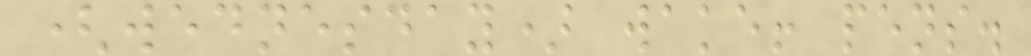(wednesday) wake! pens.
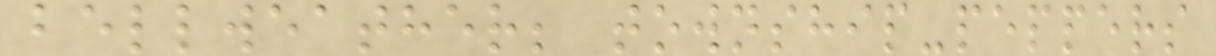bellweather; township-peppers
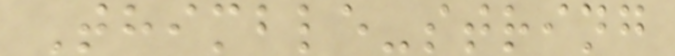Thimble-string
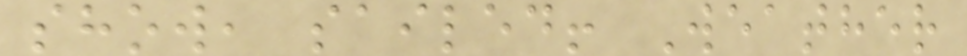show, sailed! Weather
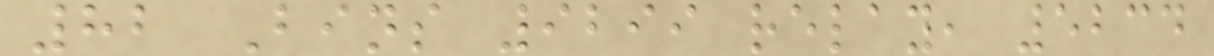82 Bins 9299 relay, 5234
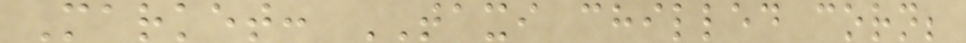Market: TAXI chilled corn;
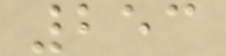253
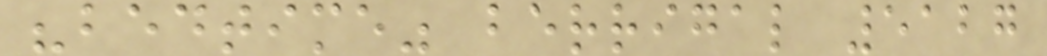"bedtime" berrigal 5127
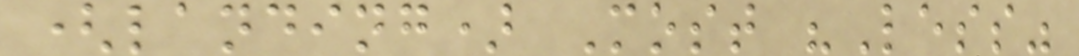(landing) Most "Less"
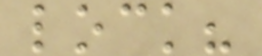lock?
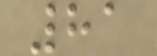81
